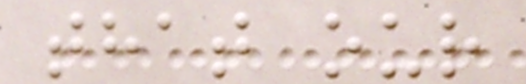that our
